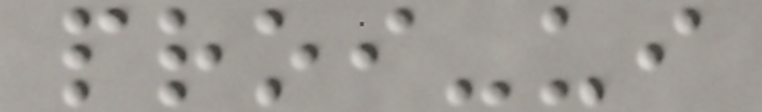proi-ui
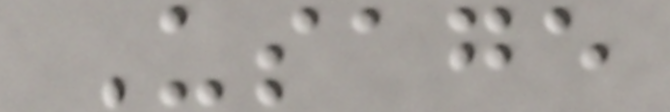Usage
